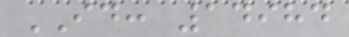ID: 14984
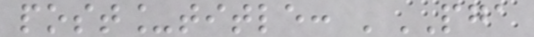post_title: 'PGA
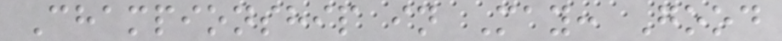Championship in May: Good
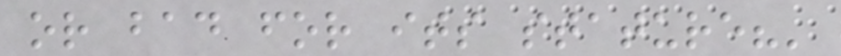or bad for its stature?'
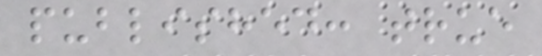published: true
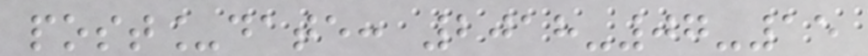post_date: 2018-07-15
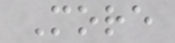More
